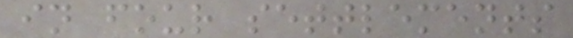in four settlements
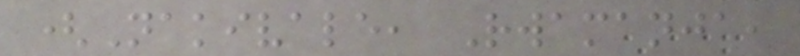(Nakivale, Rwamanja,
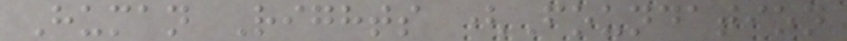Human Rights (Foundation
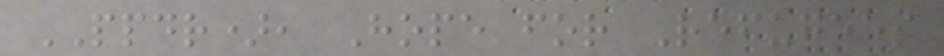PPDR), Hope for Refugees
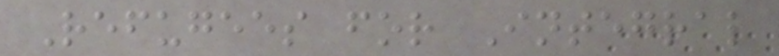Refugees for Integral
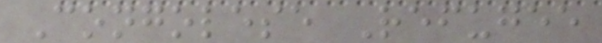Congolese Refugee
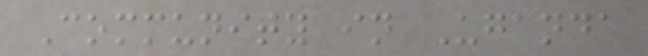Community in Uganda
